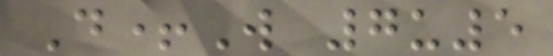D+W 7u5
